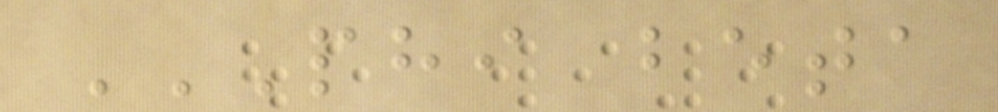PHI BETA
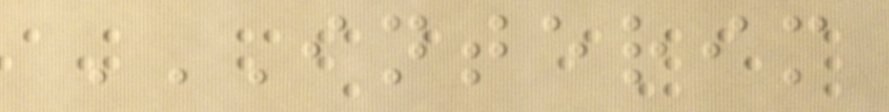INTERIM
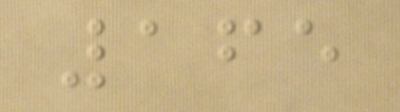165
